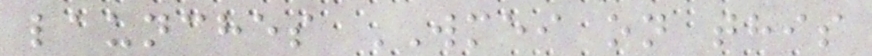launches WMEI on this
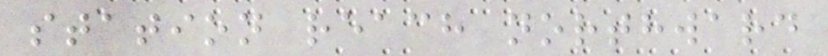station reach northward
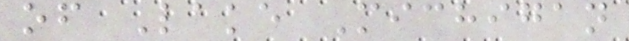of Lake Michigan
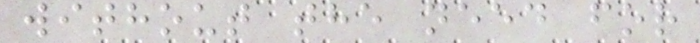without the need for
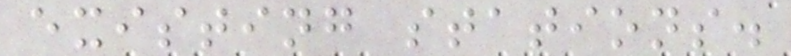existing stations.
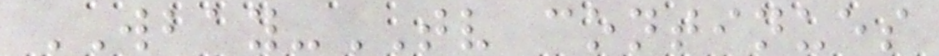WBAY-TV continues
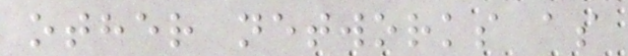other networks as
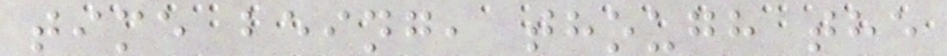time being, though the
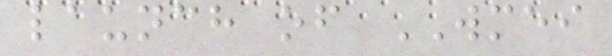launch of WMEI
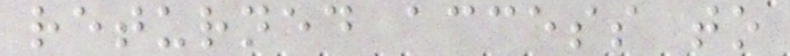returned access to
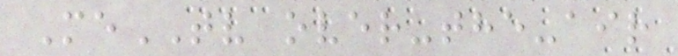MeTV over-the-air
